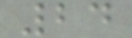24
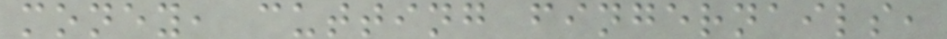money, cutting fingernails,
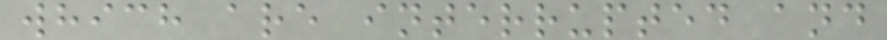which are interrupted and
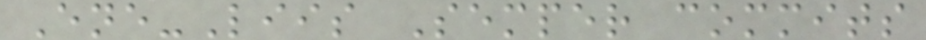Ene-Liis Semper commits
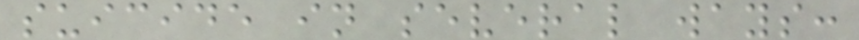suicide in several ways:
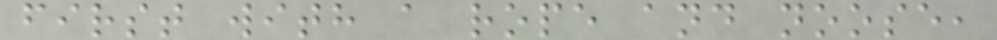first with a rope and noose,
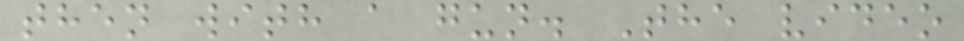then with a gun. The video
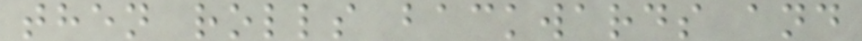then rolls backwards and
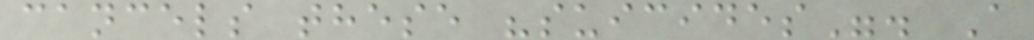cancels these "suicides". A
